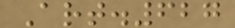Art.627
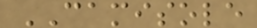CAMISOLE
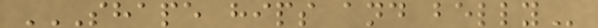SHAPE HIPS AND BELLY
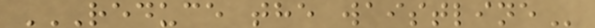REDUCE THE WAISTLINE
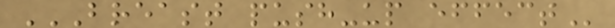BREAST PUSH-UP EFFECT
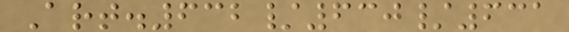Art.632/630/631
